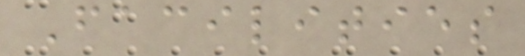Facilities
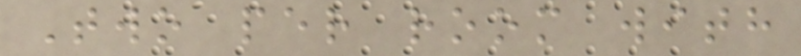Two per room with
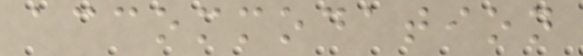accommodation
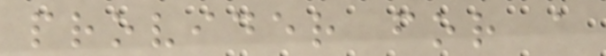provider for a
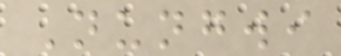Nungwi
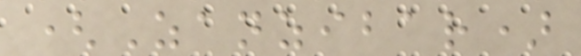(Zanzibar)
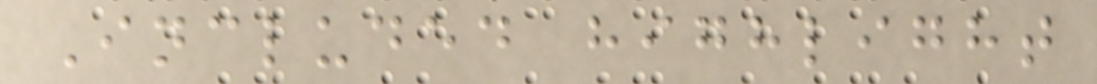Included highlight
